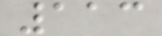113
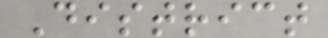District
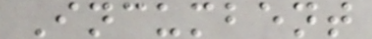Incumbent
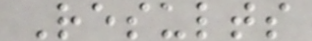Results
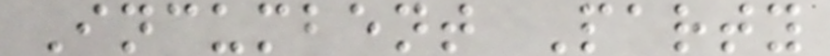Incumbent Party
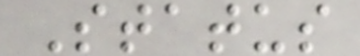Status
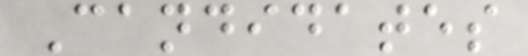Candidates
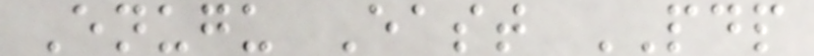Enugu East PDP
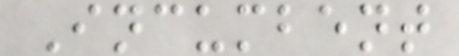Incumbent
